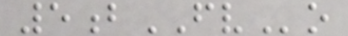5bFVo
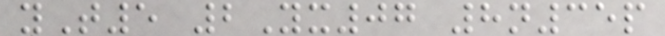yT5 2Yx07 8n35p
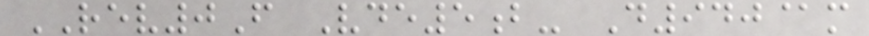REV0F Vde5b- D940@m
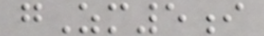gZm5i
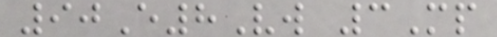90E8Vw 3Mp
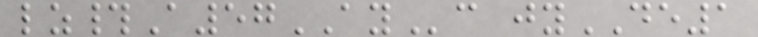lz#A57AYc jyDE1
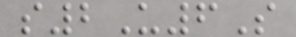s2U6S
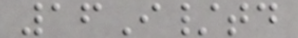16I/td
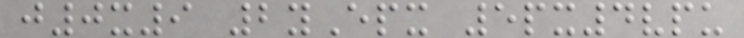j0x9 2yEpx 5px4vpu
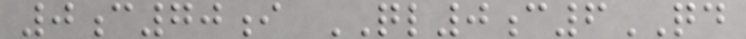0c70i QL0c6QD
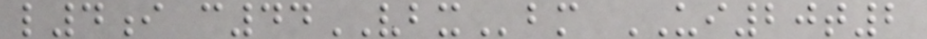l4i c44VBXbm UI20t2
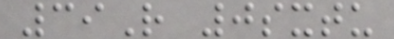39R 0sxtu
